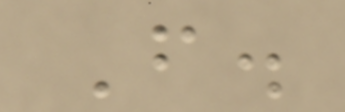F.
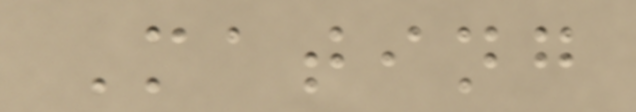Mating
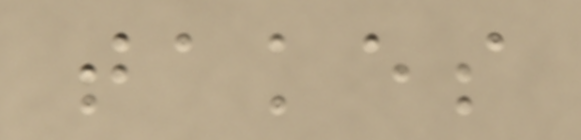takes
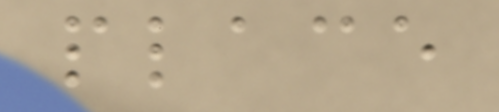place
